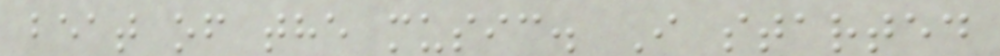beat of the music. I started
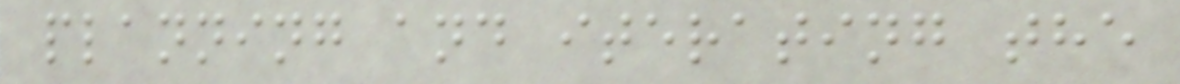planning and iterating the
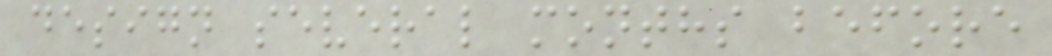design several months before
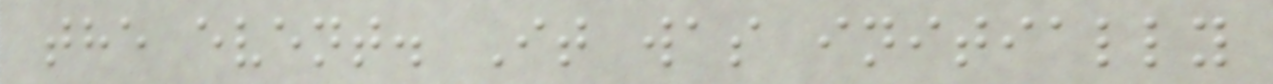the event. It was initially
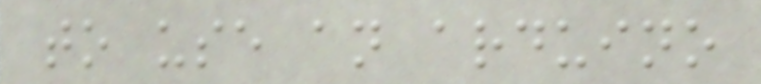to use an arduino
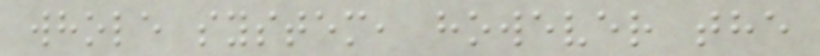whole system, however the
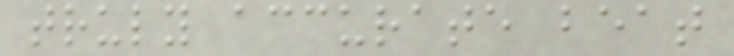truly accurate beat
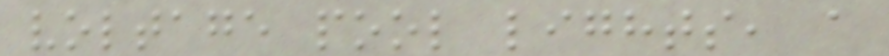voltage pool lights, a
